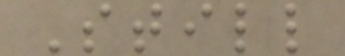Still
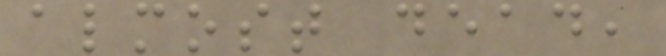almost dead,
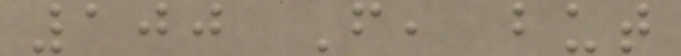100 F, but
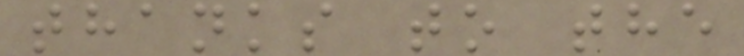thanks to the
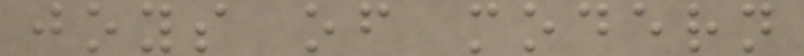joys of modern
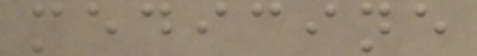medicine
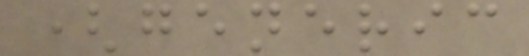(generic
